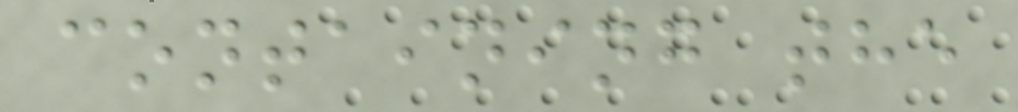containing the
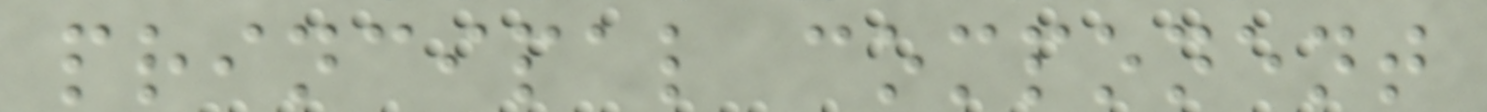principal component
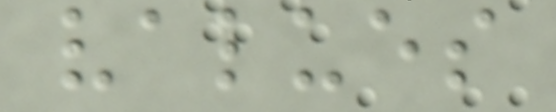values
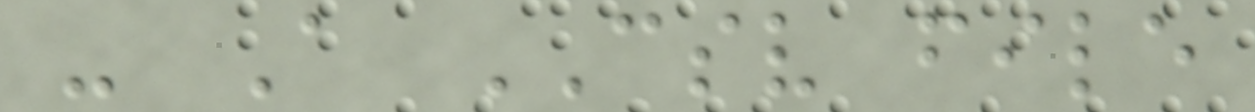- A CSV file
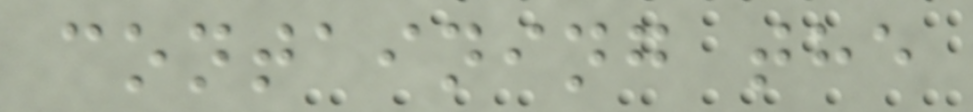containing the
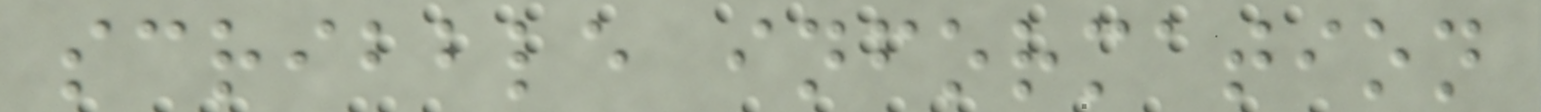scribble information
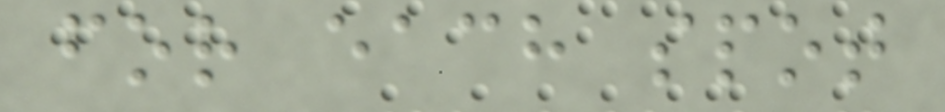for each spot
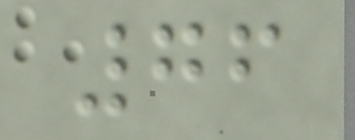76
